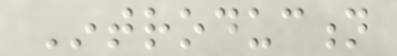Introduction
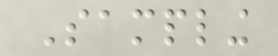Sampling
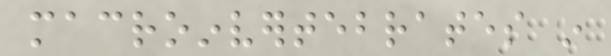macroinvertebrates in
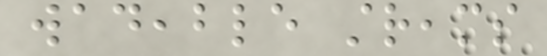wadeable streams
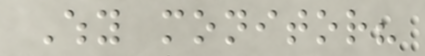Why monitor?
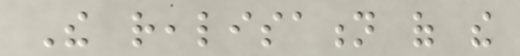The realisation of the
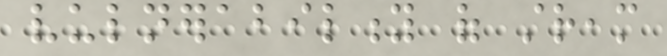vulnerability of stream
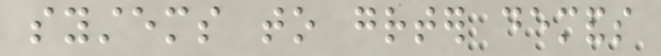systems to greater demands
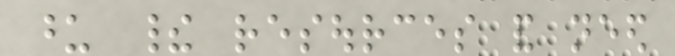upon their resources and need
